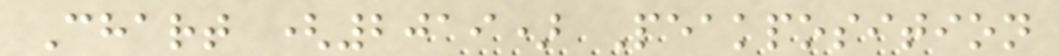Chart (2019) Peakposition
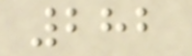282
